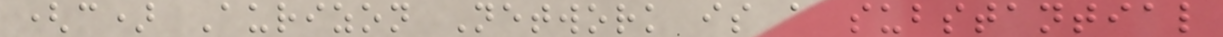(c) Aurizon Network is a substantial
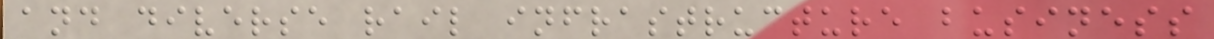and diverse rail infrastructure business
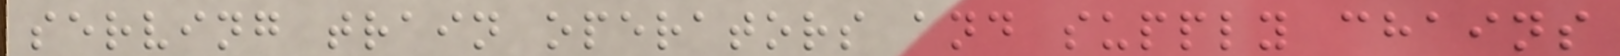serving train operators and supply chains
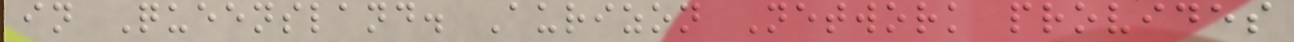in Queensland. Aurizon Network provides
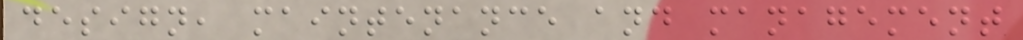design, maintenance and management
